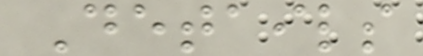Details
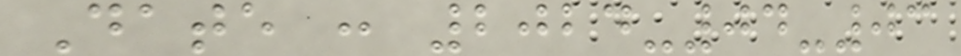Date : 2024-04-03
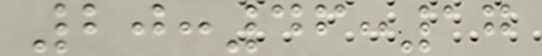20:46:17
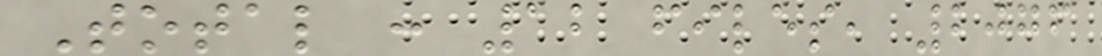Total : 12 files, 2076
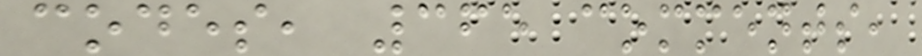codes, 365 comments,
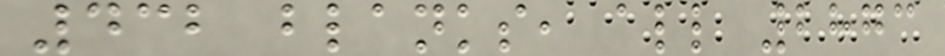432 blanks, all 2873
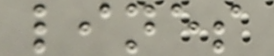lines
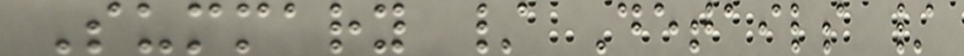Summary / Details /
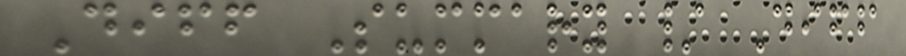Diff Summary / Diff
